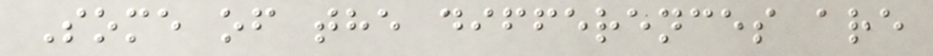Some of the differences are
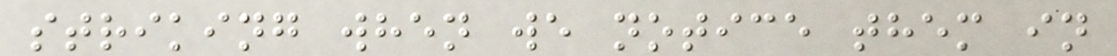striking when we notice them in
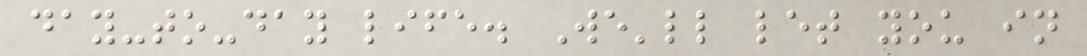day-to-day life. We'll let you in
